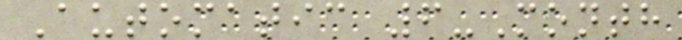Automatic 6-Month
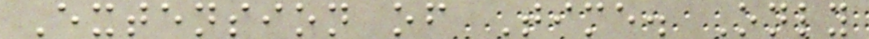Extension of Time. Only
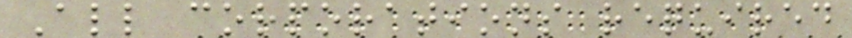All corporations required
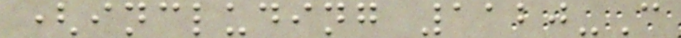(including 1120-C
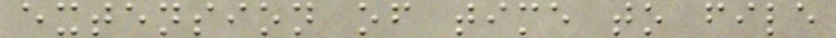extension of time to file
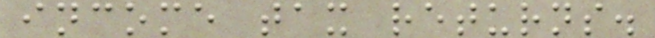income tax returns.
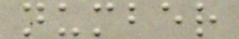number
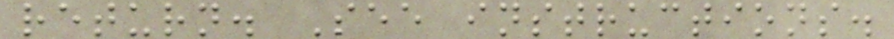return. See instructions.
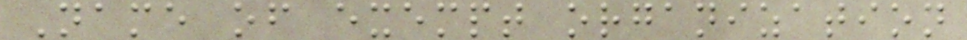Name of exempt organization
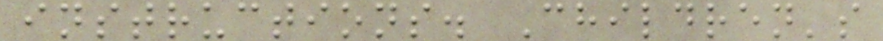instructions. Children's
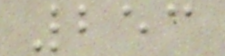253
